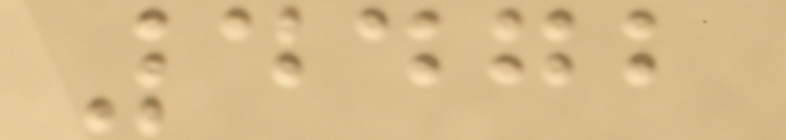4472
